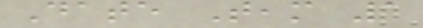Date Team 1
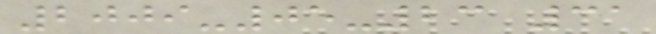2009-05-23 31
